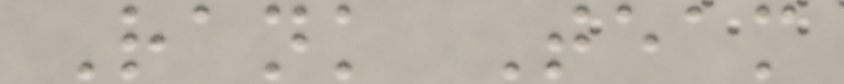Rank Team
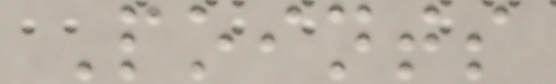Points
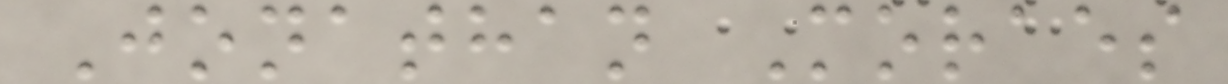Jonathan Moraes
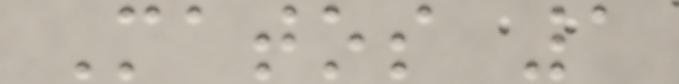Matos 1
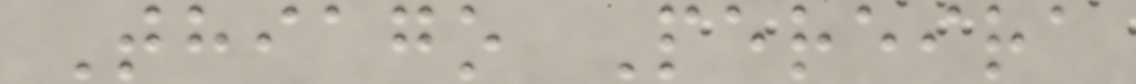Thiago Pereira
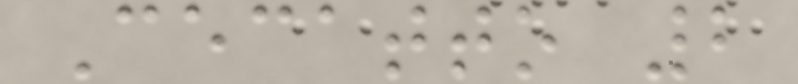Cecatto 2
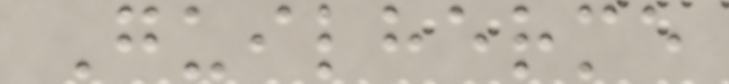Guilherme
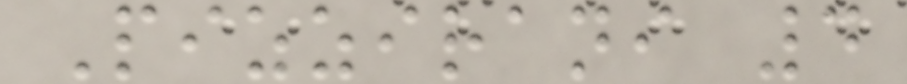Pizzirani 4
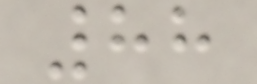88
